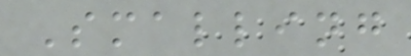Smalling
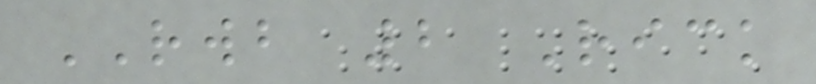RWB 2 Rick
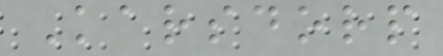Karsdorp
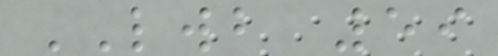LWB 59
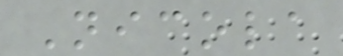Nicola
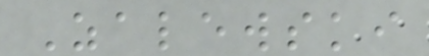Zalewski
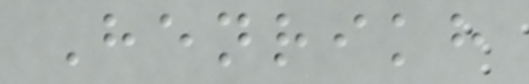Henrikh
